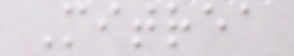Mitrea
